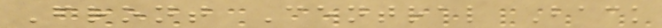Front Central Back
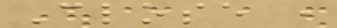Close ,
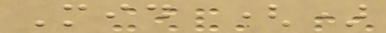Mid ()
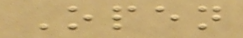Open
